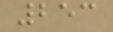253
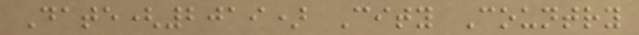Date(2019) City Country
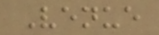Venue
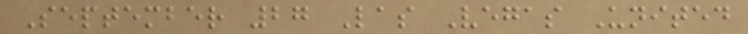September 27 Las Vegas United
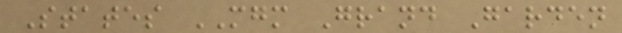States MGM Grand Garden
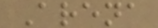Arena
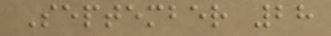September 28
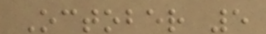October 5
